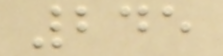245
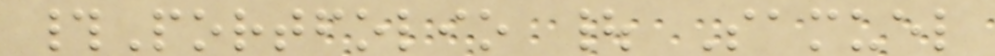#Portfolio | Samuel
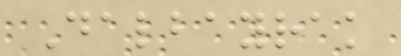Dalbayrak
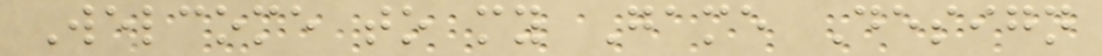Welcome to my Game Design
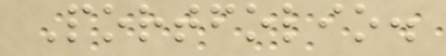Portfolio.
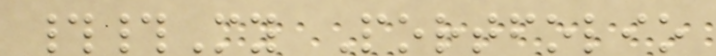##My Portfolio
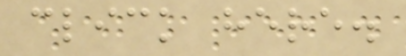click here.
